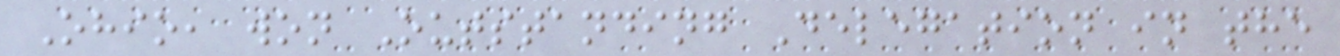Ohio, won Outstanding Delegation in the
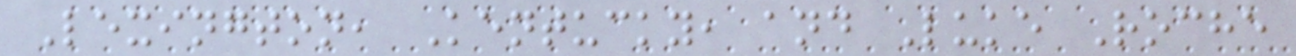Lexington, Kentucky, and Luke Roche
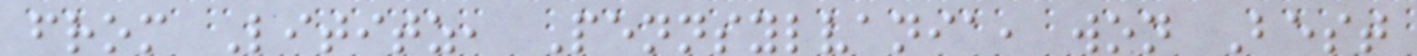from Lititz, Pennsylvania, won Best
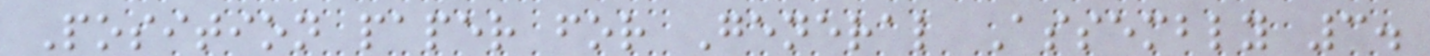Position paper for General Assembly 3.
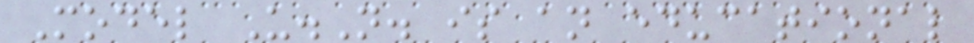Model U.N. is an educational
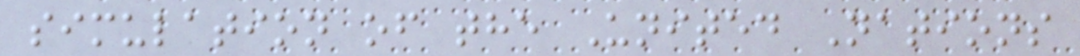simulation of the United Nations
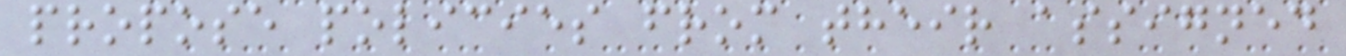propose policies from their assigned
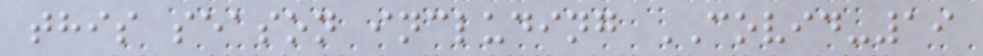this season including COVID-19
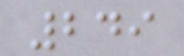249
